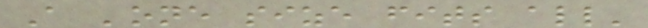A 'one size fits all'
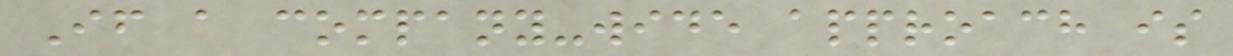If a company-wide approach is
